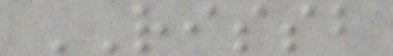RISSB
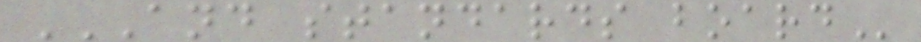AND STANDARDS BOARD
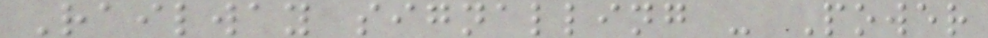Railway signalling - Power
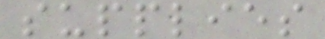supplies
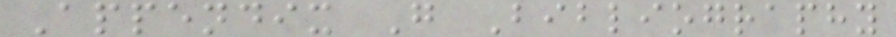Appendix G Bibliography
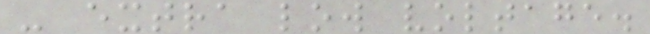- extra low voltage.
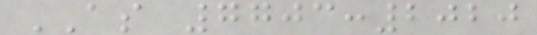AS 7703:2020
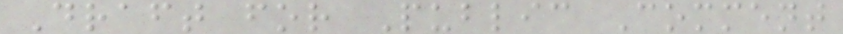Draft for Public Comment
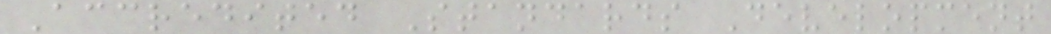Accredited Standards Development
